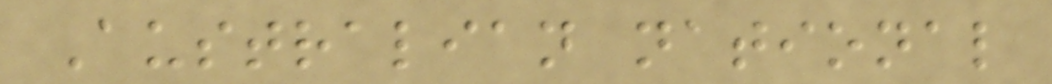Australian national
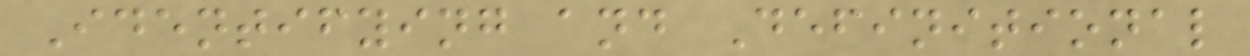Identifying and Definitional
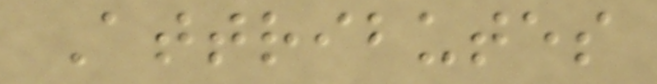Attributes
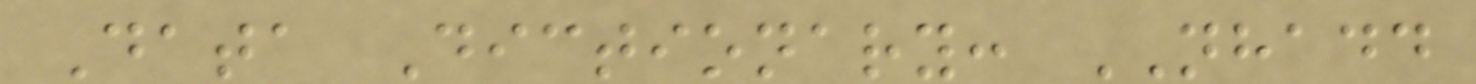Data Dictionary: NHADD
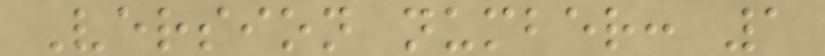Version number: 1
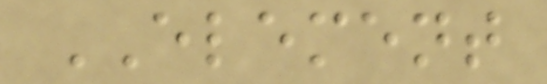ELEMENT
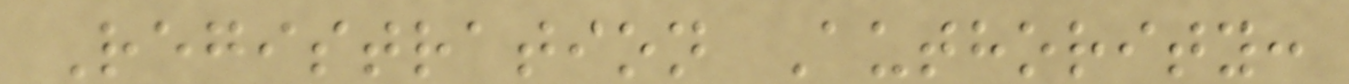Registration Authority:
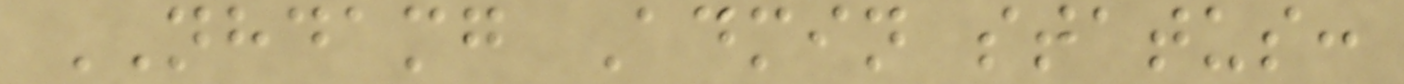NHDAMG Admin status:
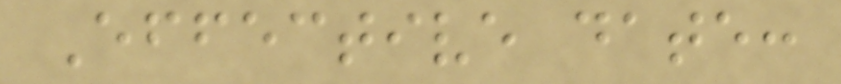Effective date:
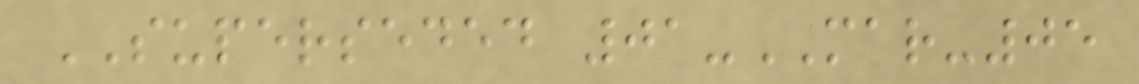SUPERSEDED 01-MAR-05
